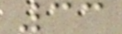33
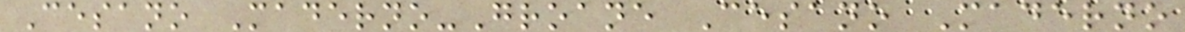Cesano Maderno-Groane Cesano Maderno
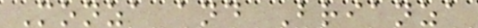Monza and Brianza
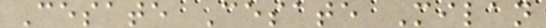Cesate Cesate Milan
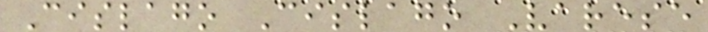Cislago Cislago Varese
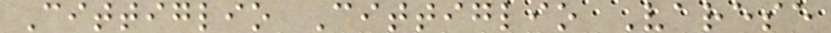Cittiglio Cittiglio Varese
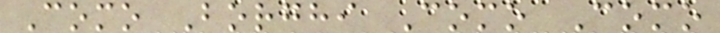Como Borghi Como Como
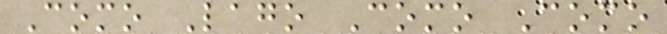Como Lago Como Como
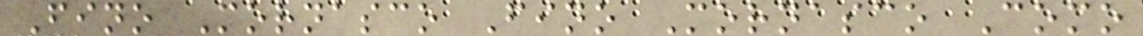Fino Mornasco Fino Mornasco Como
